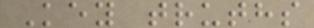Key truths
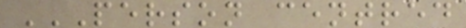PERSON CENTRED
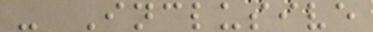- Inclusive
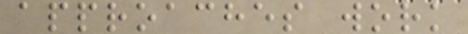approaches work
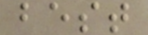best
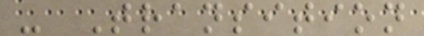- Transition
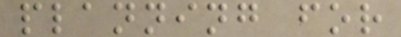planning for
